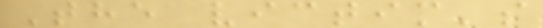The victim's
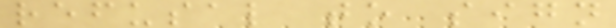refusal to sign
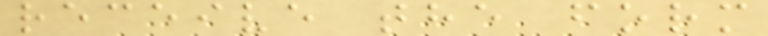receive the form
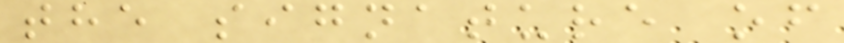the signature of
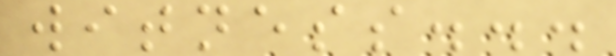witness...
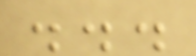...
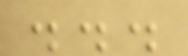...
